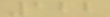122
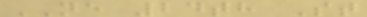NE 24th St
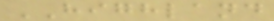HIGHLAND
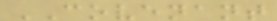COVENANT
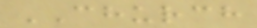CHURCH
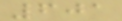601
